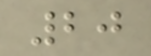20
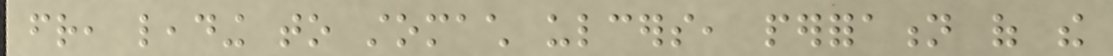friend, leading to stomach ulcers, perforation of the
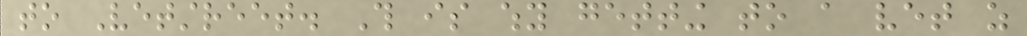to Vetstreet. This is why getting to a vet as
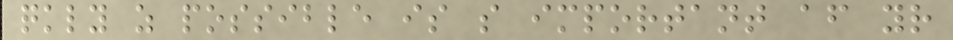quickly as possible is so important after your
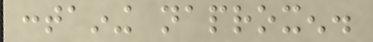containing naproxen.
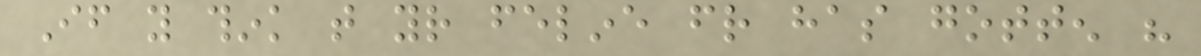If you think that your feline friend has gotten his
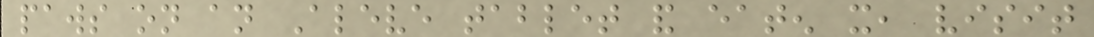paws on an Aleve tablet and eaten it, visit
